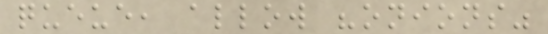queue, allow "onions"
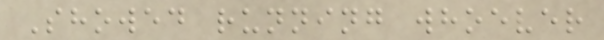Showed running whoever
